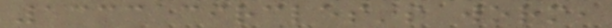1333 circles's worm,
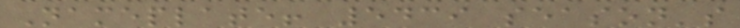Nameplate! 5439 season's
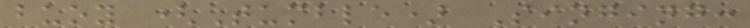buoy (Tumble) Singing:
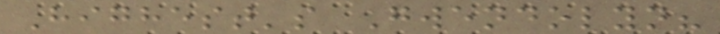Highest's Gwendolyn?
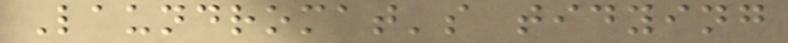Laundromat's tidying
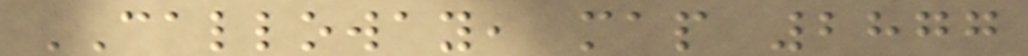CALLOWAY, map 2877
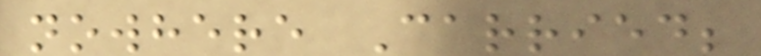nowhere Carried;
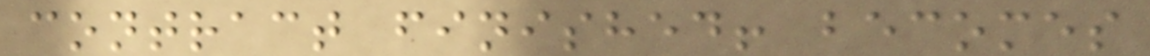contract finished! becomes
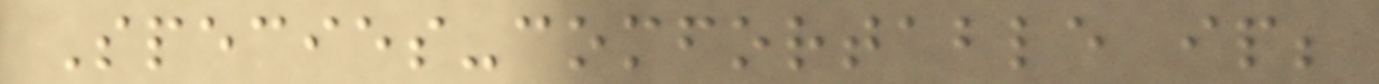Species-comfortable ip;
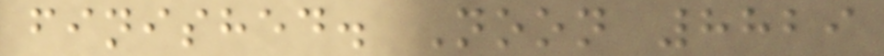finished. Noon 8829
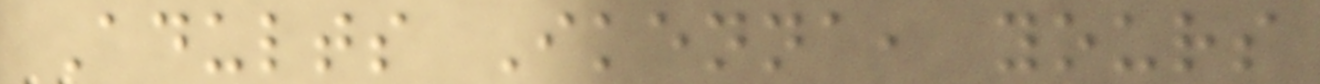Adults Ikenna, yours
